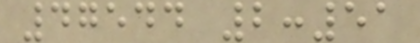47544 2:51
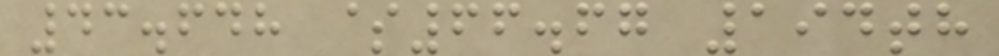43.648 $66.67 194th
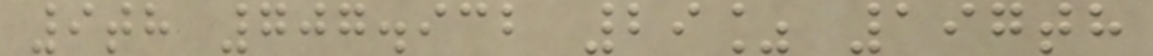9th 707.932 29% 197th
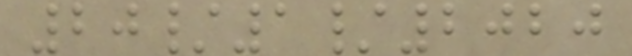20/1/2020
